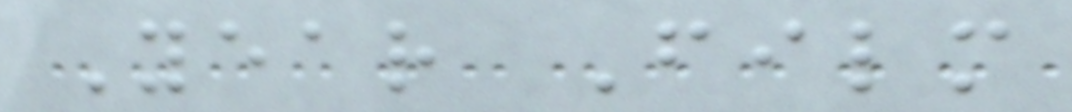Year Film
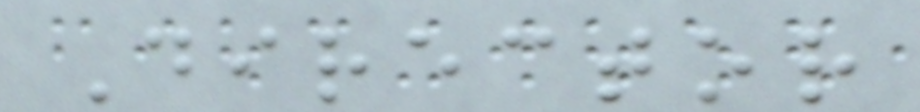Director
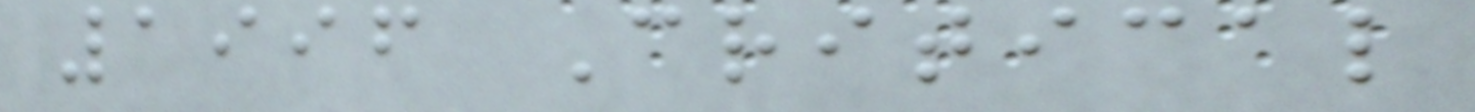1996 Critical
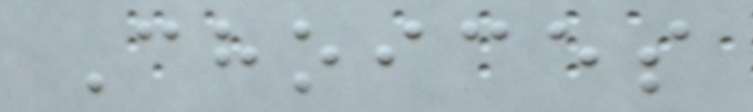Choices
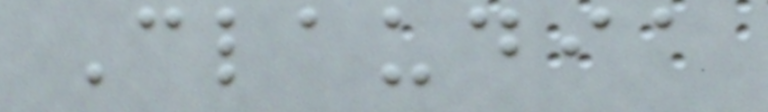Claudia
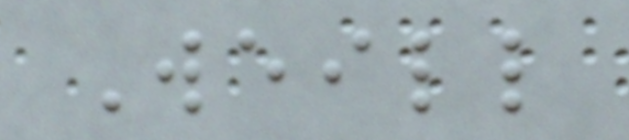Weill
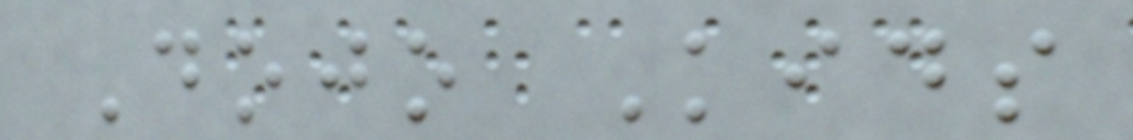Dojo Kids
